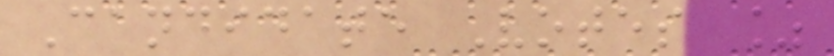Candidate Votes %
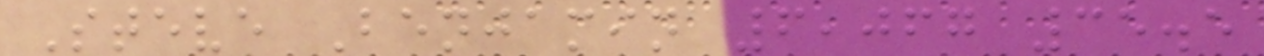Steve Benjamin 6,067 35.5
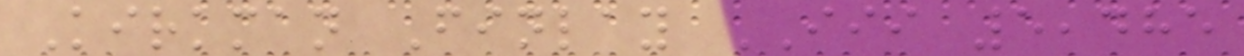Kirkman Finlay III 5,485
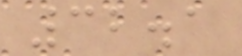32.1
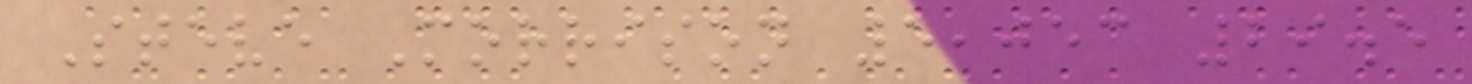Steve Morrison 5,053 29.5
